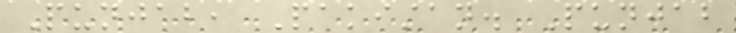Punjab, Pakistan. Punjab
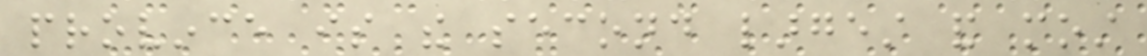province is the second largest and most
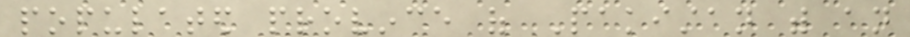populated province of Pakistan with an
